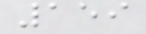159
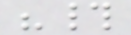"#
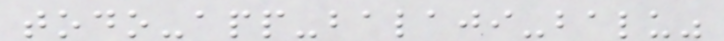todo-app-balaji-balu"
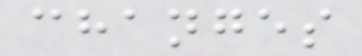changes
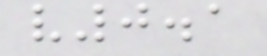v0.1
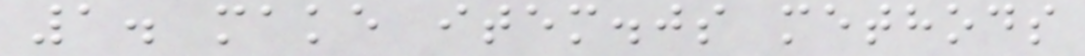1. make item.js methods
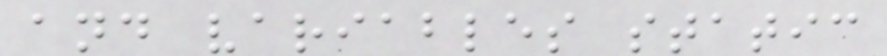and variables static
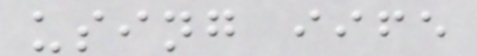using iife
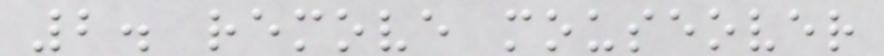2. remove mouseover
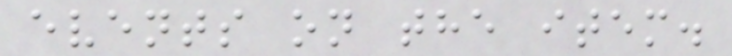events on the item.
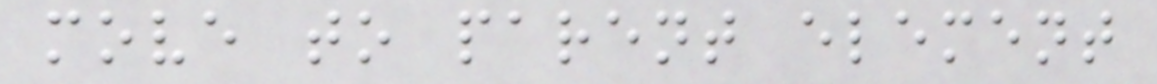move to parent element
